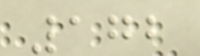172
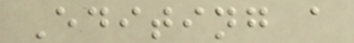Editing a
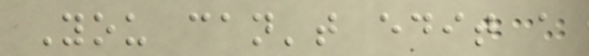You can't edit a
